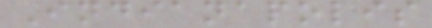Indianapolis
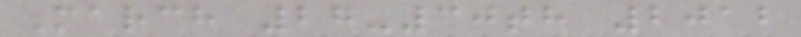March 27-30th 2012
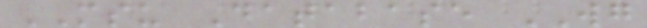MSU Database WG
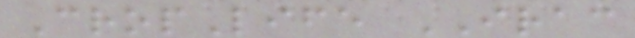CropLife IRAC
